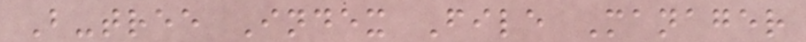B-tree Index File Manager
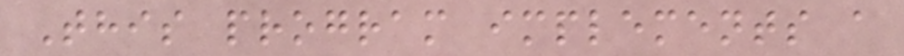This program implements a
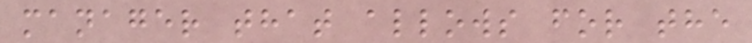manager that allows for the
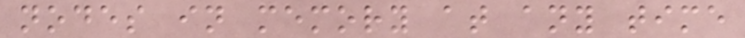nodes in memory at any time
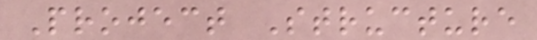Project Structure
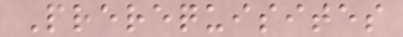Prerequisites
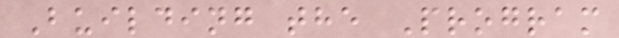Building the Program
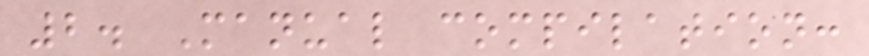2. Manual compilation:
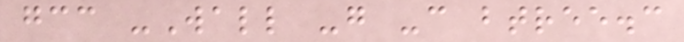gcc -Wall -g -c btree.c
